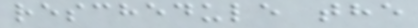reschedule the
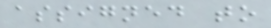assigned to
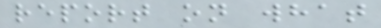report on what
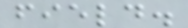field.
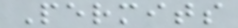Permits
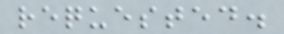requested.
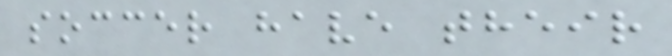soccer have their
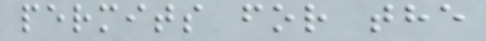permits for the
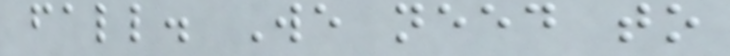fall. We need to
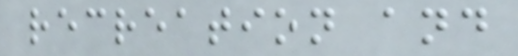recreation and
